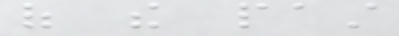of the past
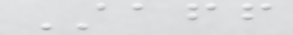Staff
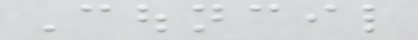Council
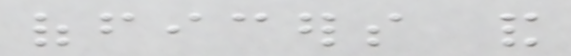officers and
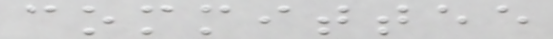committee
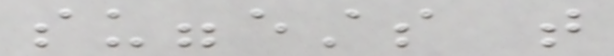suggests that
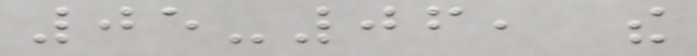05-06, the
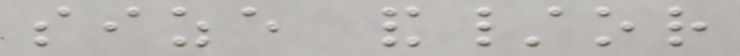size and/or
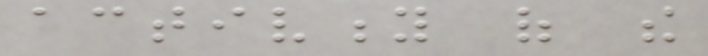activity of the
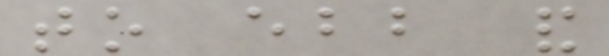to ebb and
